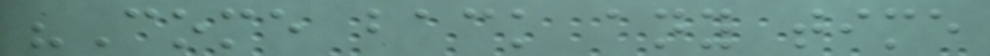"Come back any time
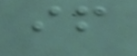if
